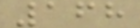168
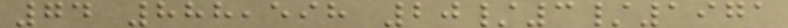74 888,598 20/3/1971
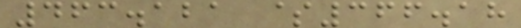463.121 $366.18
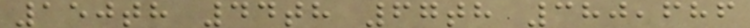150th 44th 67th 380,686
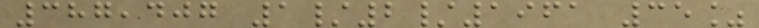387,407 1/2/1961 35%
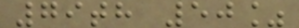79th 50%
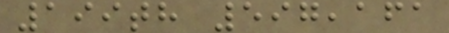199th 597,161
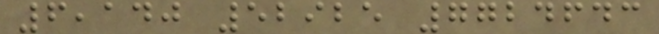6,140 52925 7724643
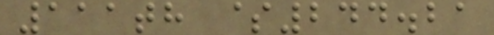111th $244.21
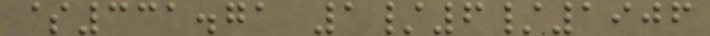$331.71 1/6/1906
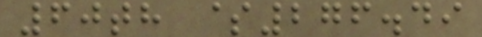60th $276.49
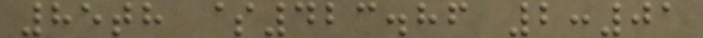85th $423.86 2:01
